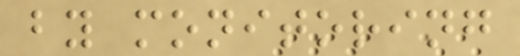by monitoring
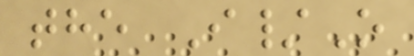the I/O
